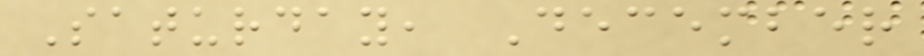Saturday, December
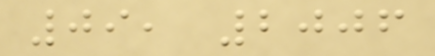09, 2006
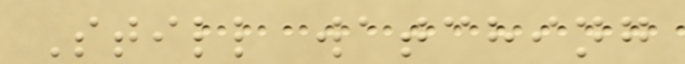Still watching
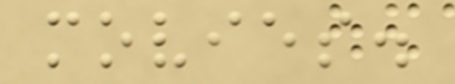movies.
